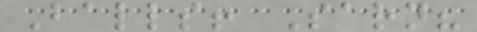Balls! Sarn?
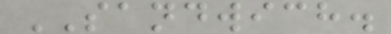SANDWICH.
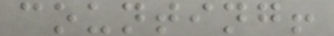counting!
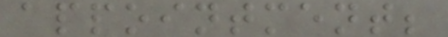appointment;
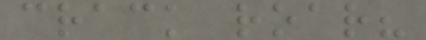crack roar?
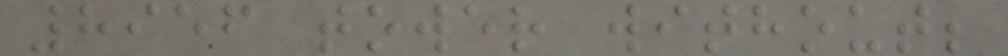8956 tower without;
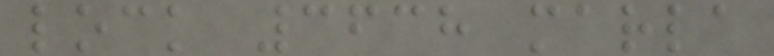lock 3638 marla
